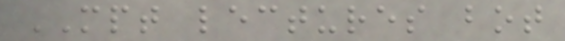MPT lectures bot
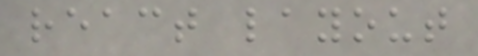react layout
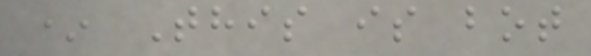* This is bot
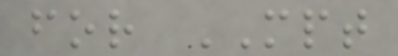for MPT
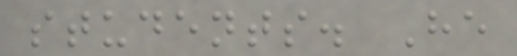students. He
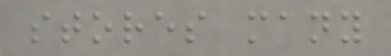stores many
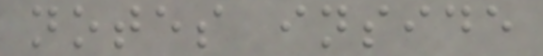notes inside
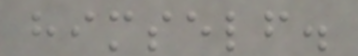himself.
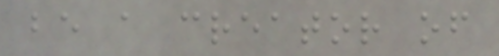be a creator of
